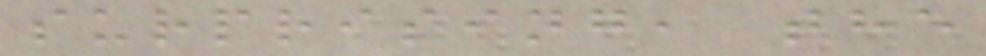surprising, the
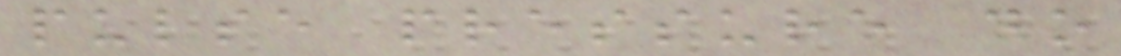pulse pressure do
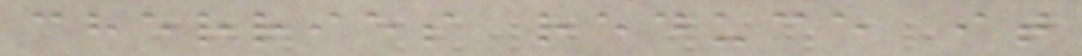cherries reduce it
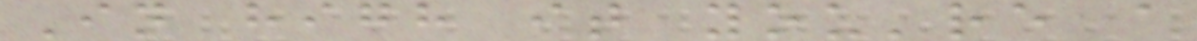In high it you're a
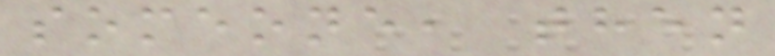someone, then
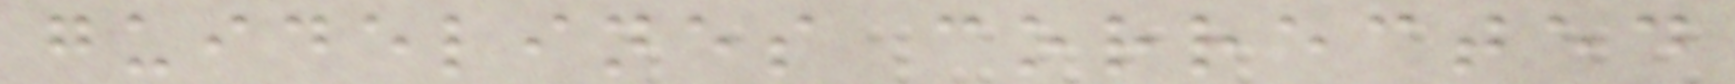guidelines corrected
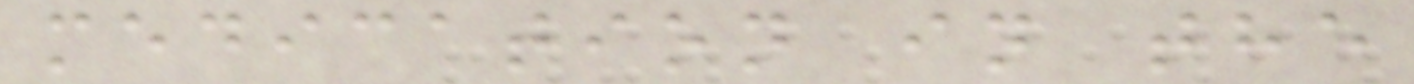medication in the
